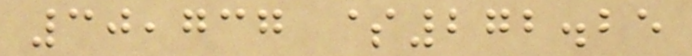30,737 $272.25
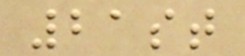21st
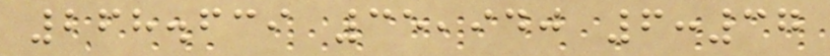268.639 35,940 6:37
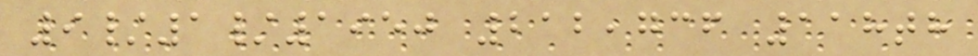9/1/1950 212,736 118th
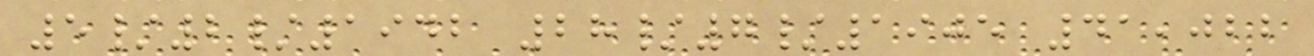5/2/1942 28/7/1905 41,022
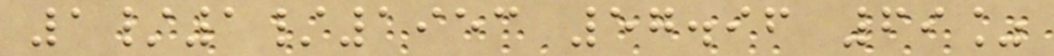1/1/1953 57.96 69%
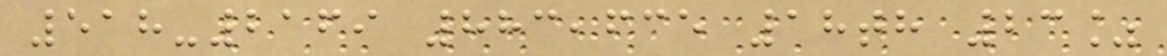518-2169 883,635 18th 23%
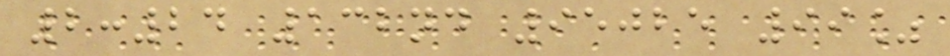2:24 132nd 95025 99%
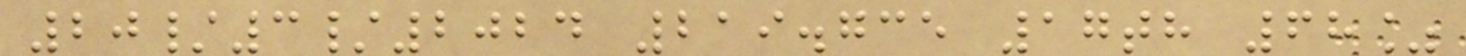20/3/2024 219.735 17th 68%
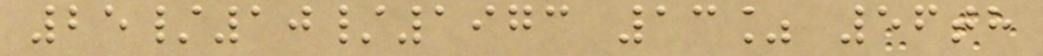25/10/1973 13% 56th
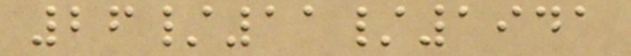26/11/1941
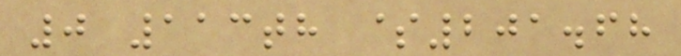0 113th $201.68
